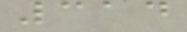314
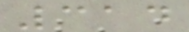314
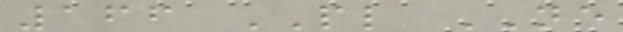166 PL NE
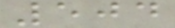504
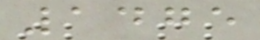1475
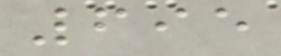695
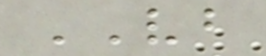VB
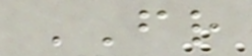FR
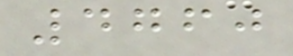4760
